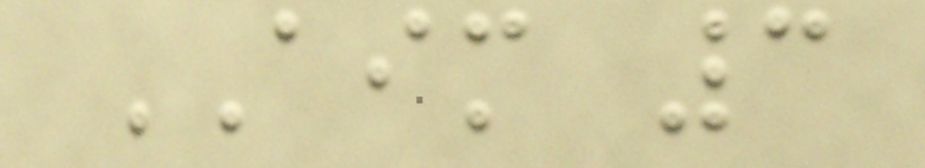AIM 3
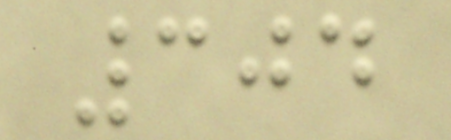304
